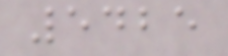5425
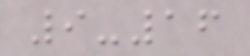9-16
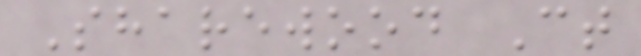Sharewood Ct
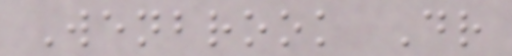Wenbrook Dr
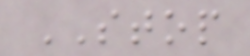STOP
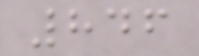846
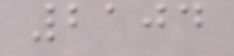2104
